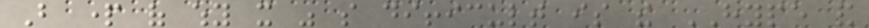But part of why it was so difficult is the HYPE and
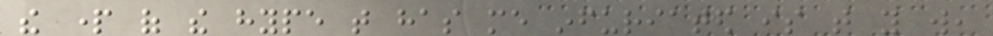the part of the hype that has me infuriated is that you will,
